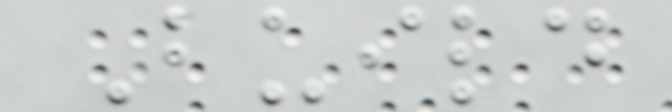Build
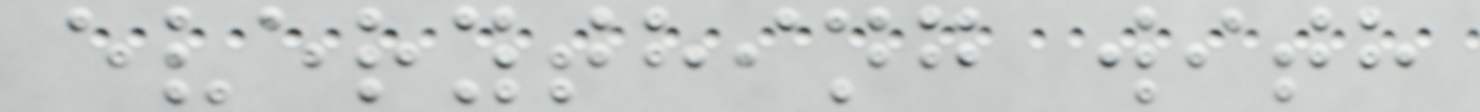everything with
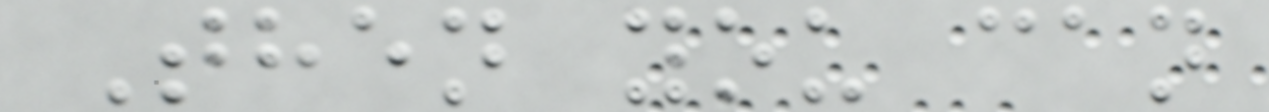Then you can
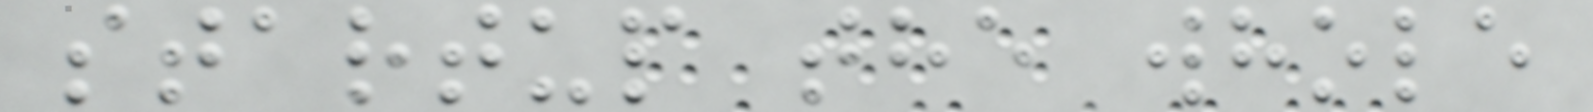startup the whole
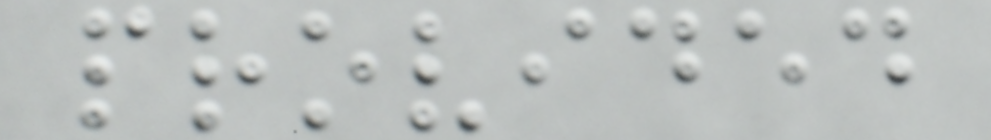provided
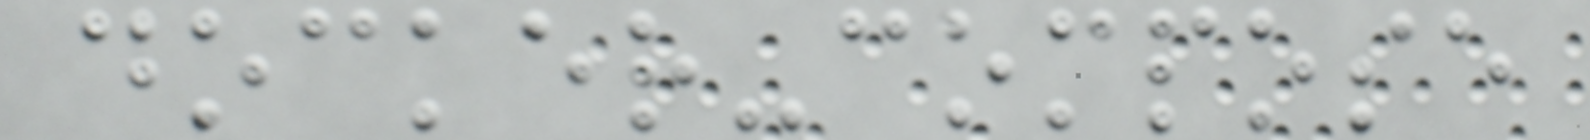docker-compose
